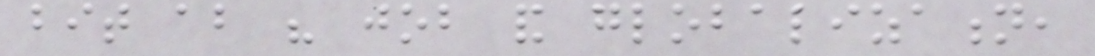bit about his job and globalization,
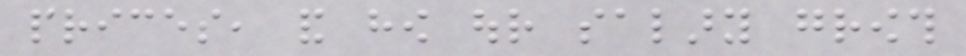prices, and how our salary growth
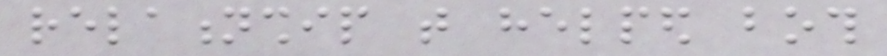relationship that helped both
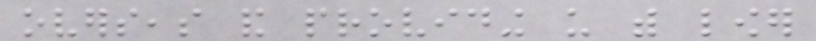overseas and providing us with lower
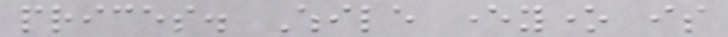prices. While everyone is
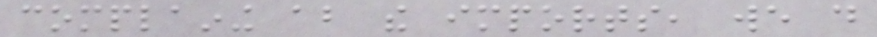complaining about the imports, we do
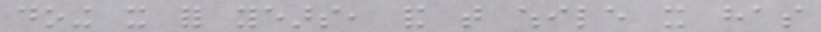doing it for years, and that while it has
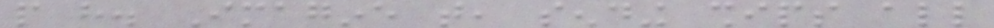people have. Imagine that, sending ships all
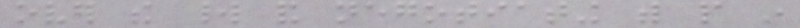over the world and negotiating with people in
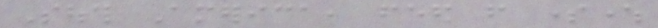South America, feed from somewhere
